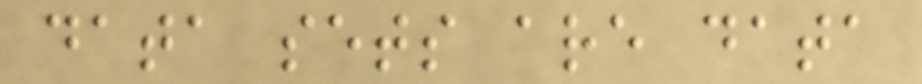data sets are data
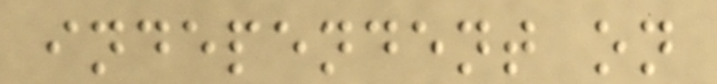independent on
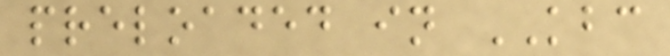preloaded in KBC
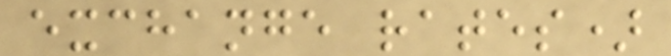exchange rates)
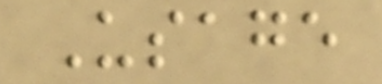Usage
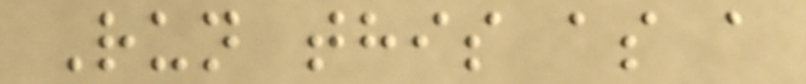Run this as a
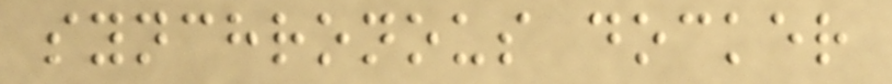synchronous docker
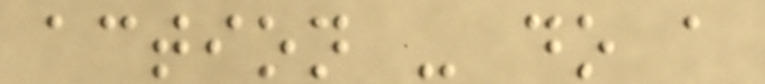action - do a
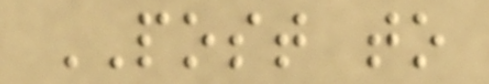POST to
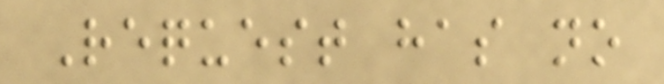Request has no
